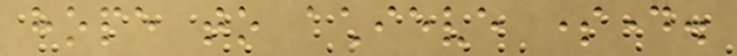hope to achieve someday.
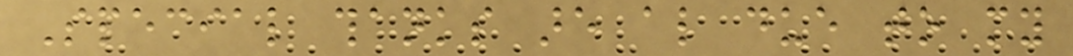Special thanks are also due to my
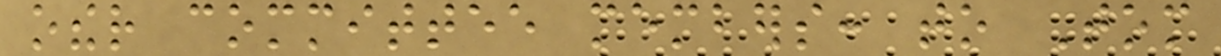other committee members: to Tom
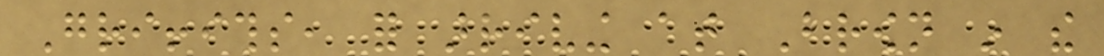Griffiths, for arriving at Brown in the
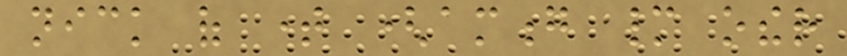nick of time (among many other
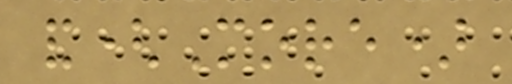and(More)
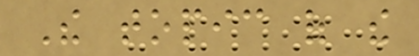The topic of the
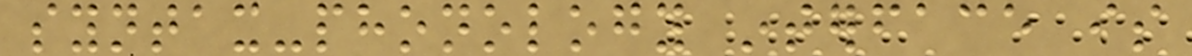syntax-phonology interface is
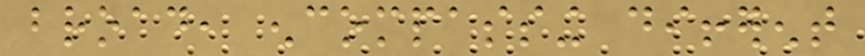broad, encompassing different
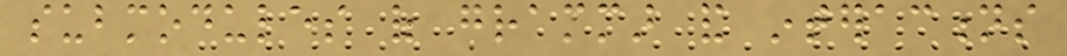submodules of grammar and interactions
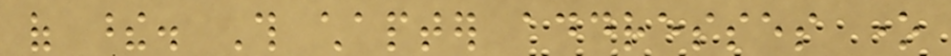of these. This chapter addresses one
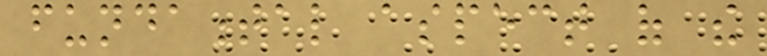fundamental aspect of the
